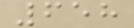658
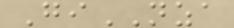GiNZA
